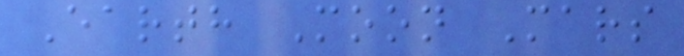Earth Moon Mars
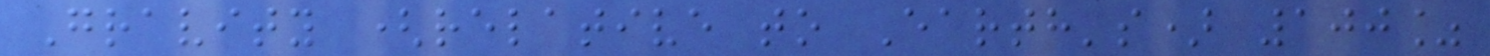Gravity (relative to Earth's) 100%
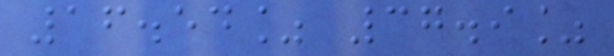16.54% 37.9%
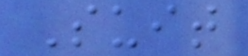Suit
